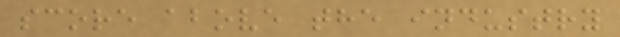score above the industry
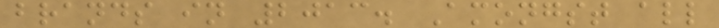brands in 2013. Amongst all
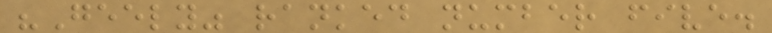"Geely" ranked number five.
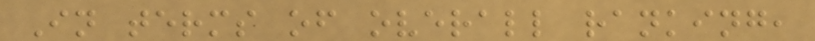In terms of overall ranking,
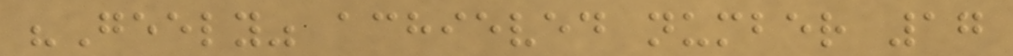"Geely" achieved number 17
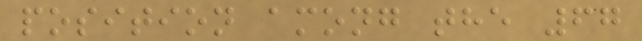position among the 67
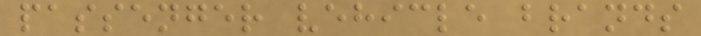passenger vehicle brands
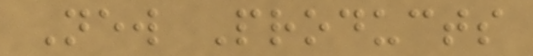New Products
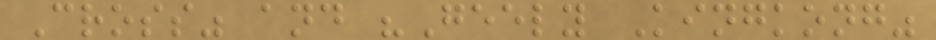Cross" and "Geely Kingkong"
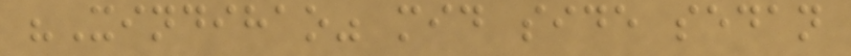"Xindihao" mid side sedan
